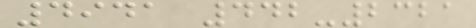4941 442-2321
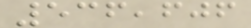536,606
